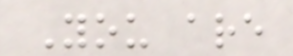You are
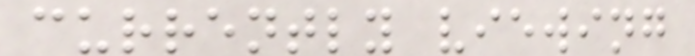currently viewing
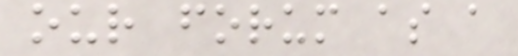our forum as a
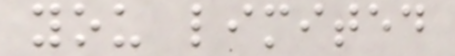you limited
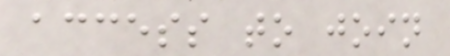access to join
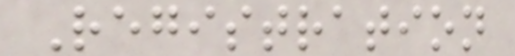Registration
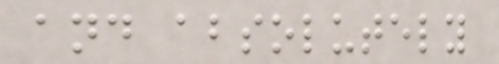and absolutely
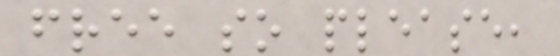free so please,
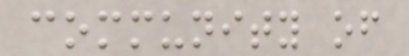community of
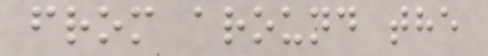from around the
